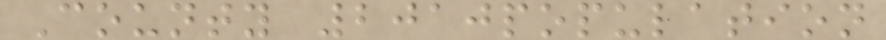County 2010population
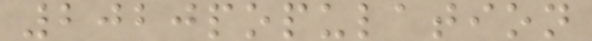2020population
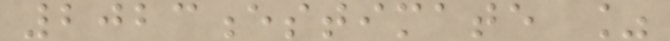2023estimate %
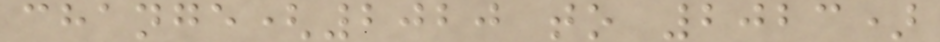change(2020 to 2023)
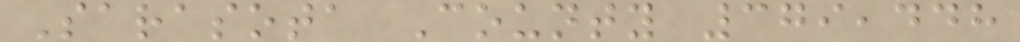Sarasota County 379,448
